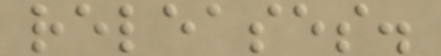releases.
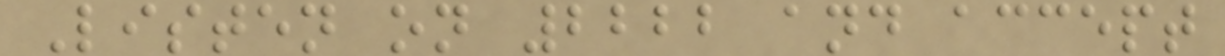Listen on 2222 and accept
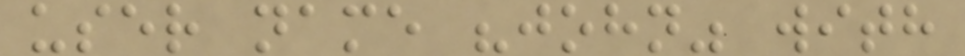user name "john" with
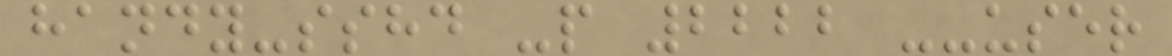handy-sshd -p 2222 --user
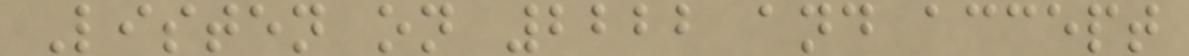Listen on 2222 and accept
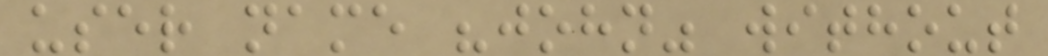user name "john" without
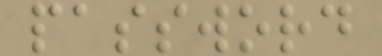password
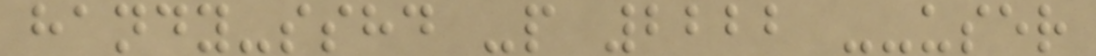handy-sshd -p 2222 --user
